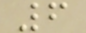6
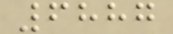6887
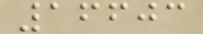16603
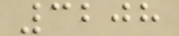3208
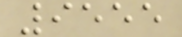9555
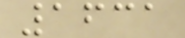1631
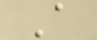A
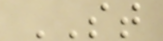ST
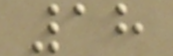18
